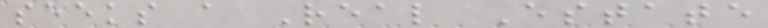seeks a Real Estate
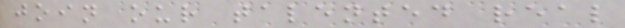join our talented real
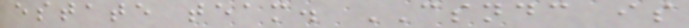estate team. CSNDC is
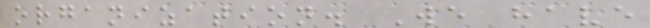organization. We have
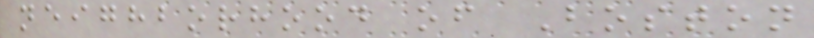neighborhood of Boston
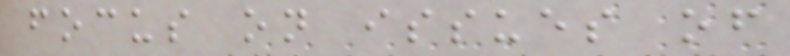focus on issues of
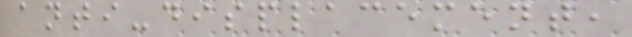anti-displacement,
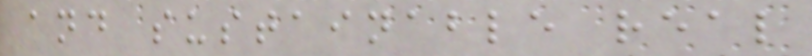and sustainable real
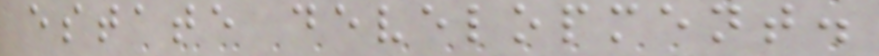estate development.
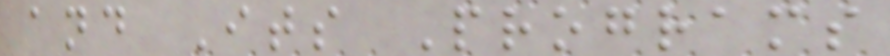and Its Programs
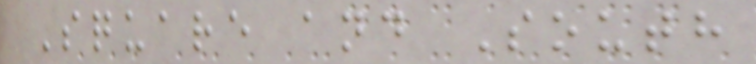Square and South
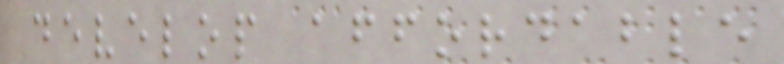develop affordable
